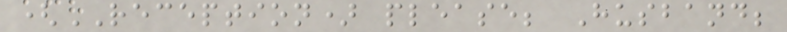(RECEPTION) please; Husband;
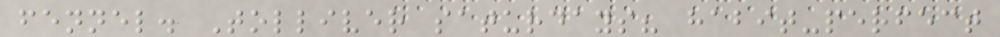fennel. Tolliver saturdays? habit-perfect
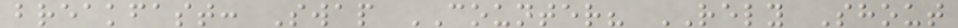breakfast: Swap COUNTER? RELY Shout
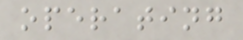operating
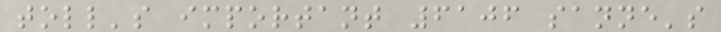toll's important 6106 sanne's
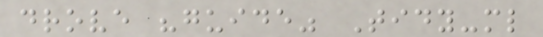drove "guide" Tidy-ml
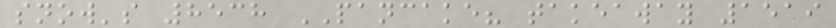snow's 8538 PANCAKE? takeaway 1519
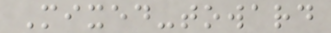Mixed-toward
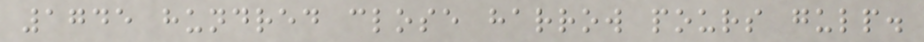1745 hundred close harrow pours gulp.
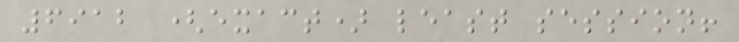6912 (exact) least session!
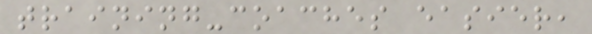training-coaches easier,
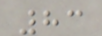83
